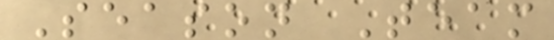Season Team
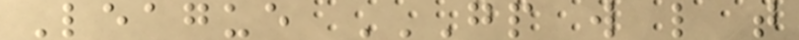League GP W L T
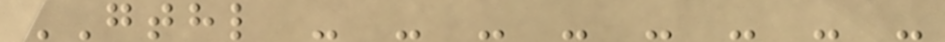GTHL - - - - - - - -
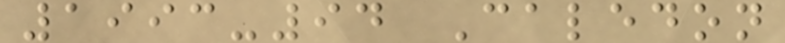1993-94 Caledon
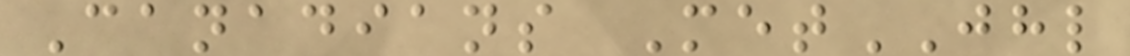Canadians MetJHL
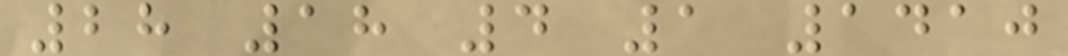28 18 4 1 1410
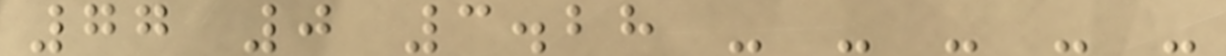77 0 3.28 - - - - -
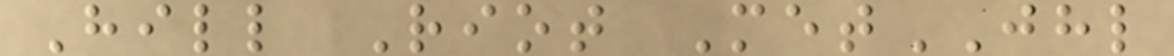Hill Riot MetJHL
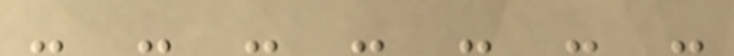- - - - - - -
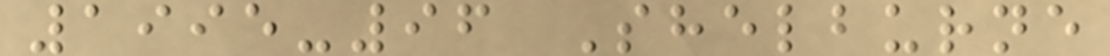1995-96 Shelburne
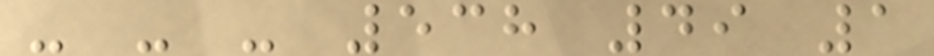- - - 538 49 1
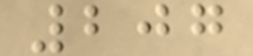207
